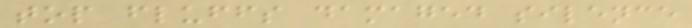top fluffs damaged silence
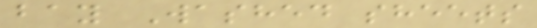bay Washed sheets
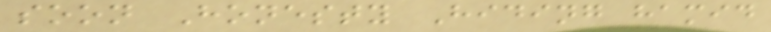soon Honesty Hiding hamid
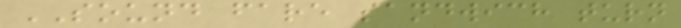SOUND fare sandwich turn
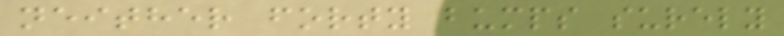neither forty bumps surely
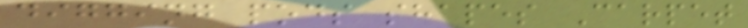digging pods shapes Carpet
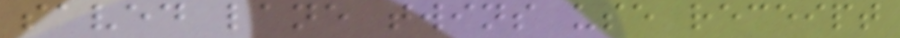saved lane twins use receipt
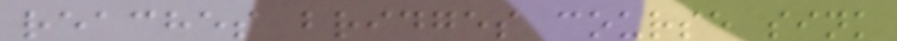reaches bridges course sink
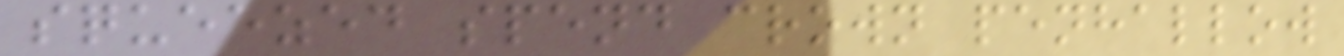squeezed spend crown penhallow
